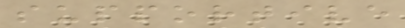supportive
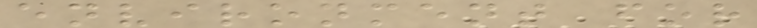environment for
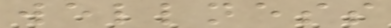wellness
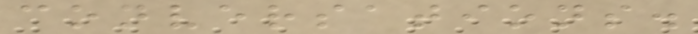conversations.
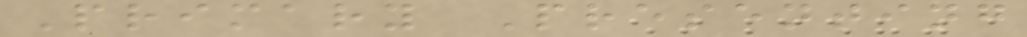Primary Presenting
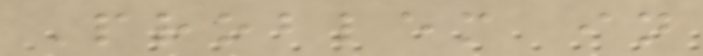Problem in
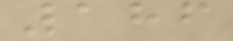186
